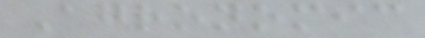Agronomic
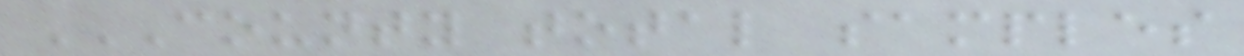COUNTY TOTAL SAMPLES
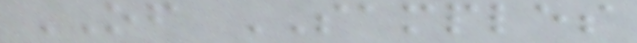OF SAMPLES
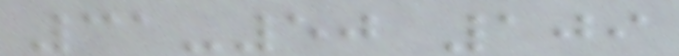31-50 109
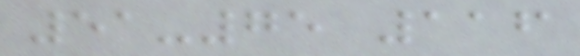51-75 116
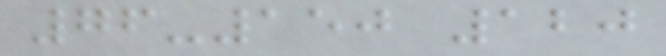76-150 120
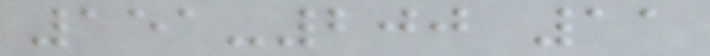151-200 11
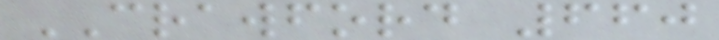CRAWFORD 660
